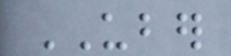UBER
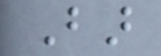Bar
